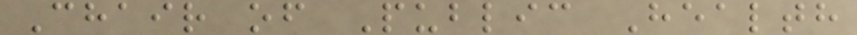Chair of Public Health
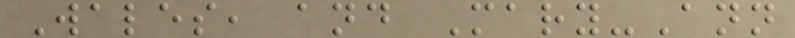Wales, and Mary-Ann
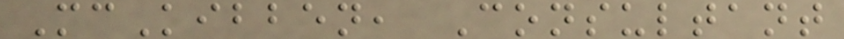McKibben, Consultant
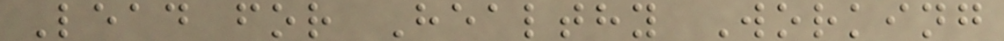Lead for Healthy Working
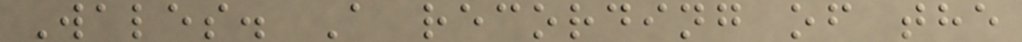Wales. A recording of the
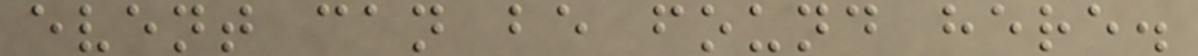event can be found here.
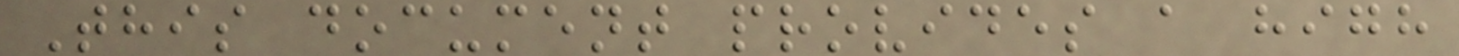This document provides a high
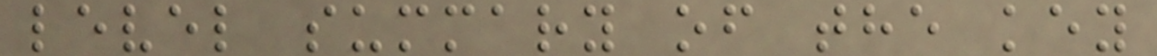level summary of the key
